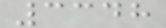3348
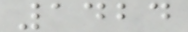1424
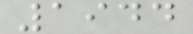1944
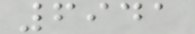6941
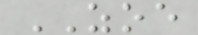ZOE
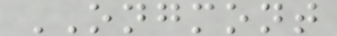ONGMONT
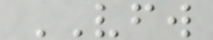VFW
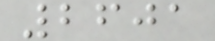2601
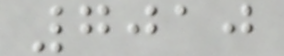7010
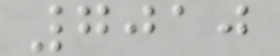7010
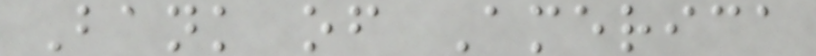Bank of America
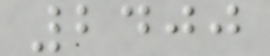2400
